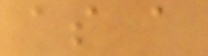as a
